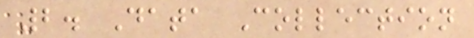2. Data Collection
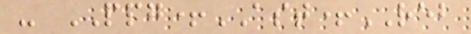- PPG+AST+REB
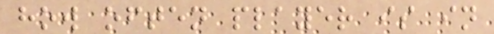how often player is in
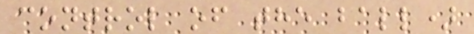control of the ball)
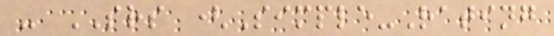- SRS (Simple-Rating
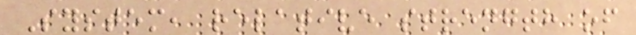System, relative strength of
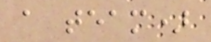a team)
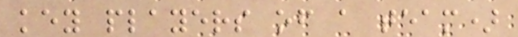key players of a team)
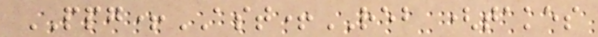PPG+AST+REB (takes
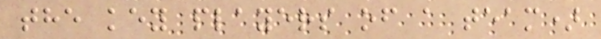the key players of a team)
